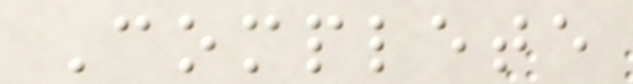Complete
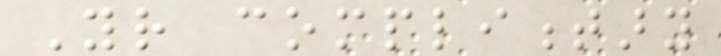Your complimentary
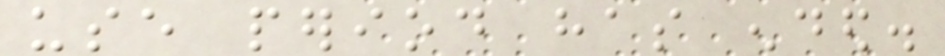use period has ended.
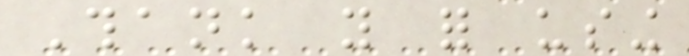Thank you for using
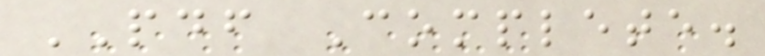PDF Complete.
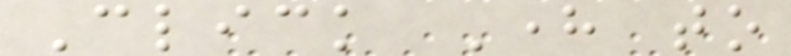Click Here to
